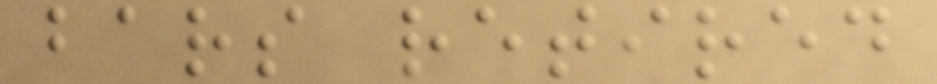bars retired
